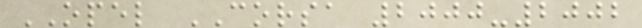OPEL CORSA 2000-2002
